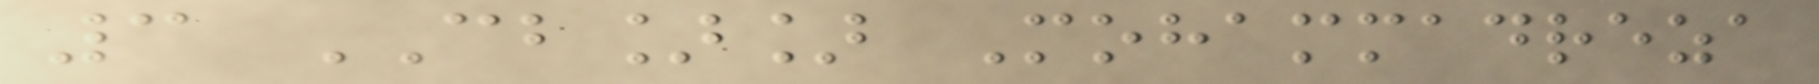3 CB]] Mohammadreza
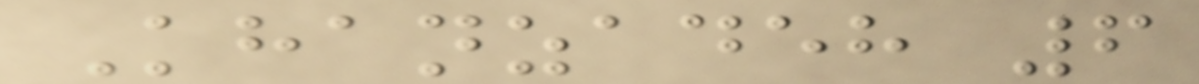Khanzadeh 6
